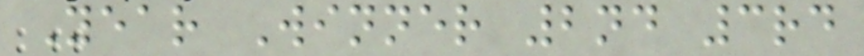Year Winner 2nd 3rd
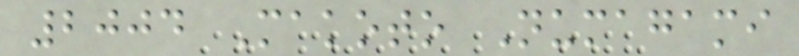2004 Makoto Numagami
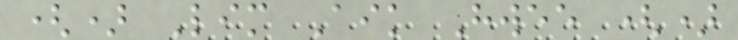() Lim Aik Hwee ()
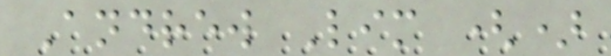Andrew Lim ()
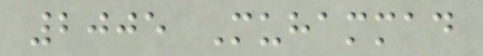2005 Muhammad
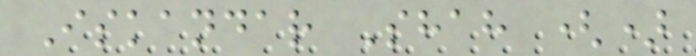Iskandar Shah ()
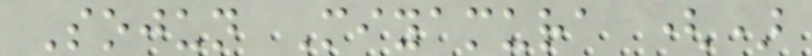Sojun Miyamura ()
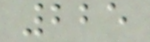225
